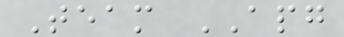Team APG
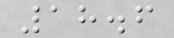18.6
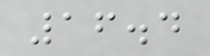16.4
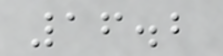16.2
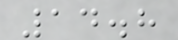14.8
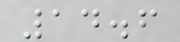14.6
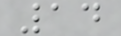14
